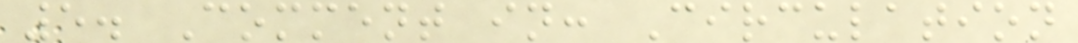5. Comment in: Circulation
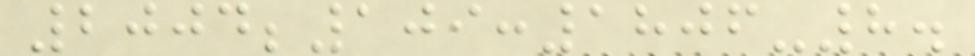2004;109:1806-8.
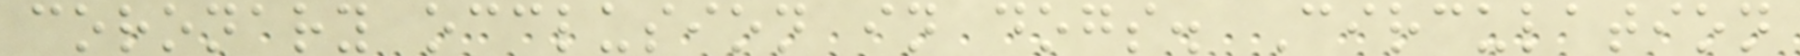coronary occlusion in dogs. Circulation
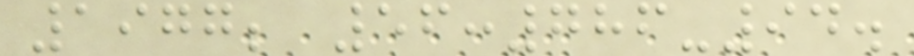1977; 56:786-94.
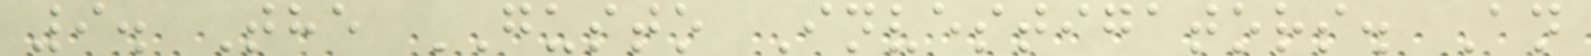9. The GUSTO Investigators. An
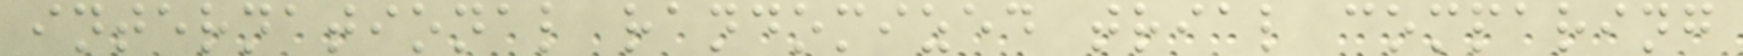international randomized trial comparing
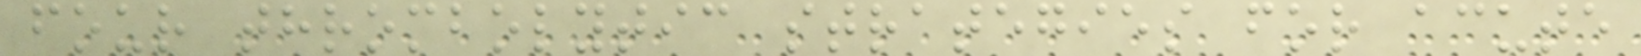four thrombolytic strategies for acute
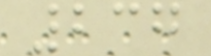237
